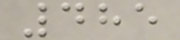485
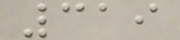319
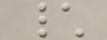\
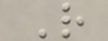R
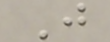J
